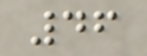46
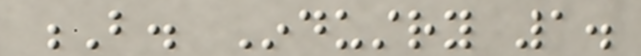B. Industry 1.
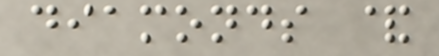diamonds &
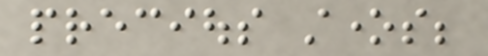precious stones;
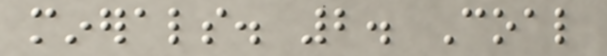minerals. 2. Coal
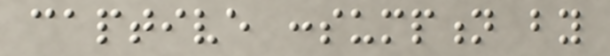captive consumption by
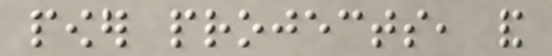power projects, and
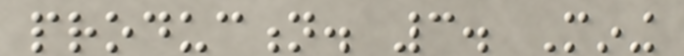production. 3. Mining
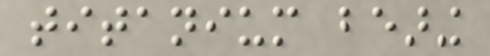titanium bearing
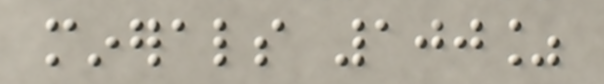minerals 100%
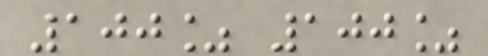100% 100%
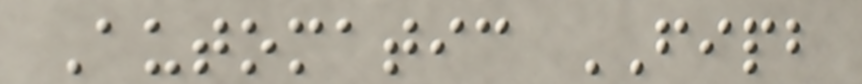Automatic FIPB
